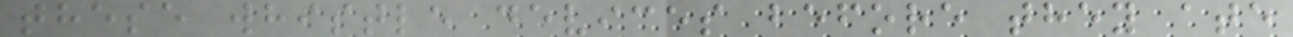these whistle devices before they ate
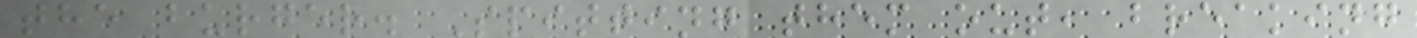the burger. Spitting them out, breaking
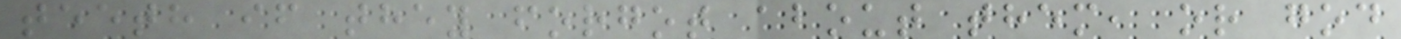teeth if they forgot about them, or god
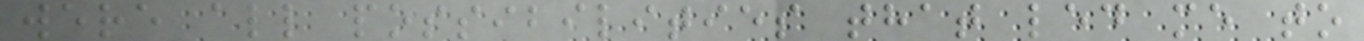were all possibilities that led me to
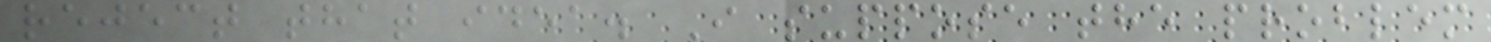reject that idea. I suppose the problem
